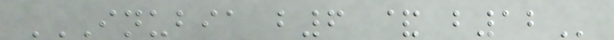INUBIA B6 & B12
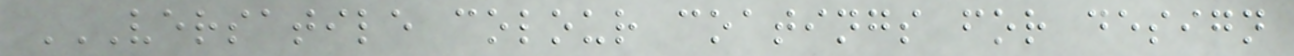VERSATILE COLOUR COATINGS FOR DESIGN
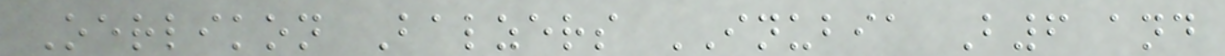Oerlikon Balzers INUBIA B6 and
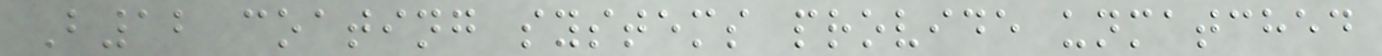B12 coating systems provide unmatched
